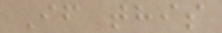If this
